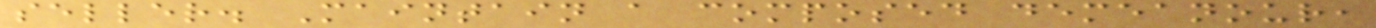seller. Maintain a composed demeanour,
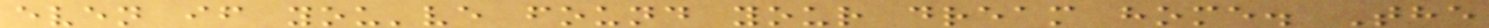even if you've found your dream home. The
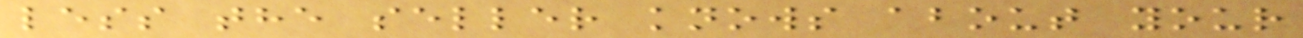less the seller knows about your
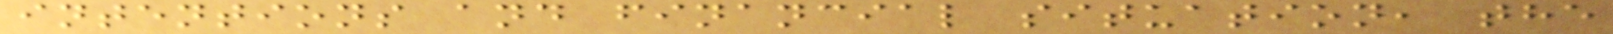intentions and financial situation, the
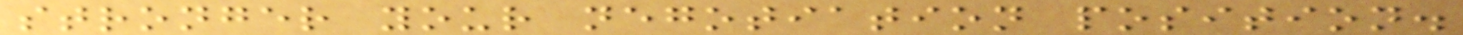stronger your negotiation position.
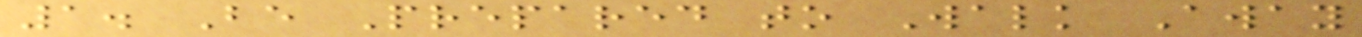1. Be Prepared to Walk Away
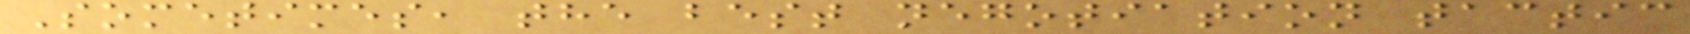Sometimes, the best negotiation tactic
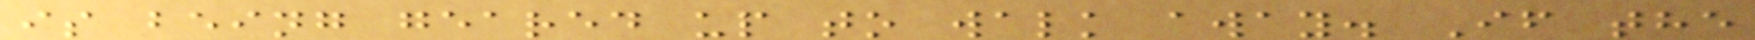is being geared up to walk away. If the
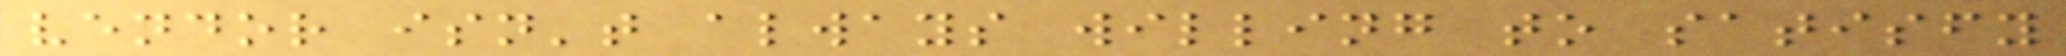vendor isn't always willing to satisfy
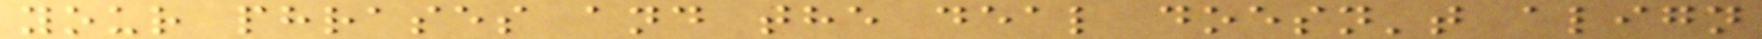your phrases and the deal doesn't align
